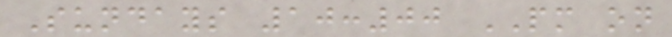Sundays 10:00 PM on
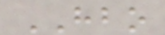HBO
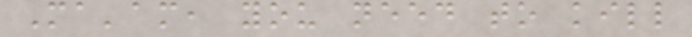Ma'am, you need to kill
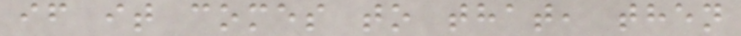if it comes to that, then
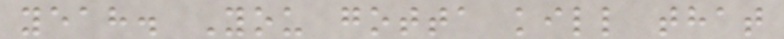yeah. You gotta kill that
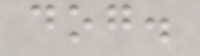dog.
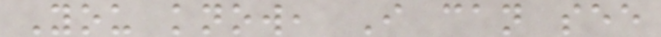You know, I can see
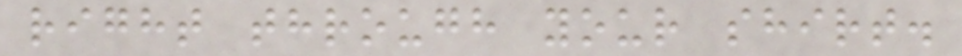right through your shirt.
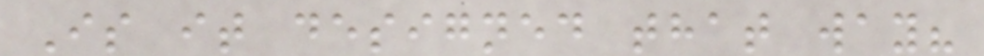Is it designed that way?
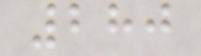280
